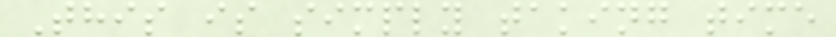This is simply taking time
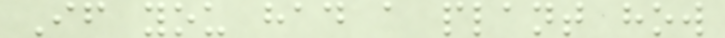If you had a plant how
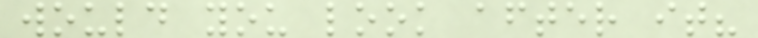would you look after it?
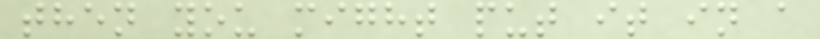then you might put it in a
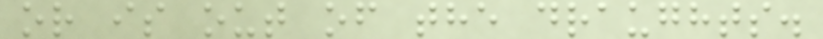or is out of the draughts.
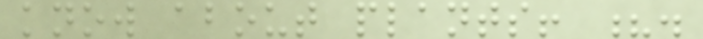know about plants! ?.
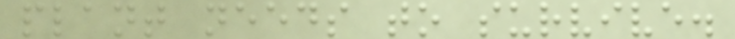plant needs to survive.
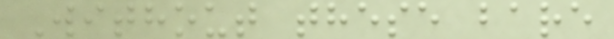Without these bare
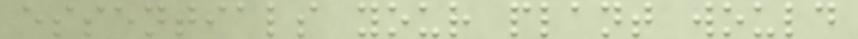essentials your plant would
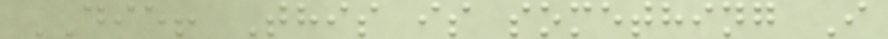DIE! This is something I
